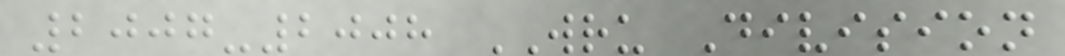2007-2008 WRU Division
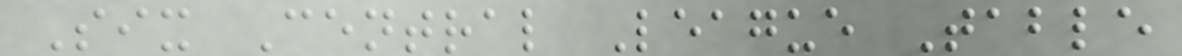Six Central League Table
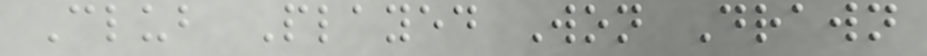Club Played Won Drawn
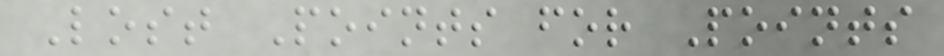Lost Points for Points
